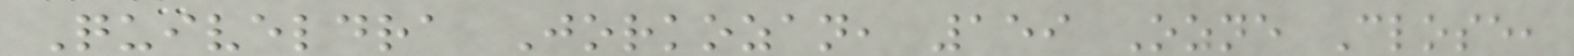Quiveldra Jorkozan, 159 Ozne Close,
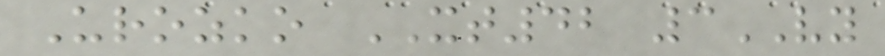Urozko XT42 3VY
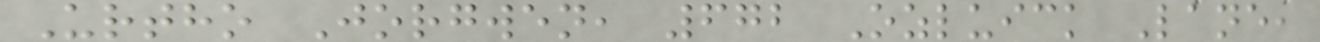Urtho Jorgwen, 672 Ozluick Lane,
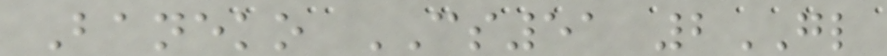Baneko CS51 2GL
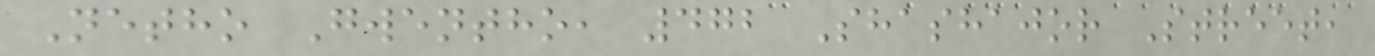Netho Gwentho, 472 Shashajor Street,
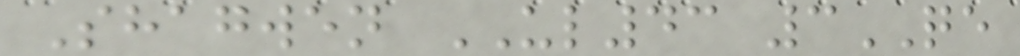Shagwen UL43 3QE
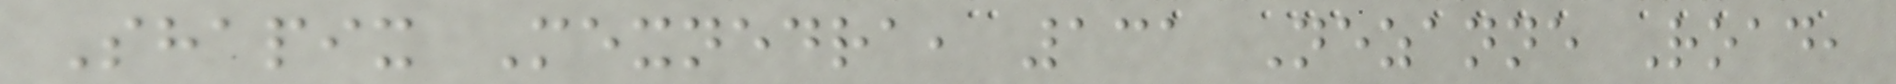Shapix Mexnedra, 131 Nezanne Road,
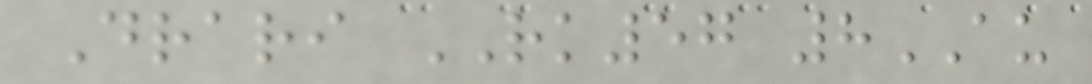Drari RK57 8AU
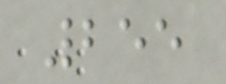255
